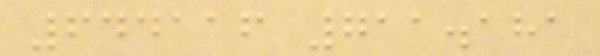644116 711.181
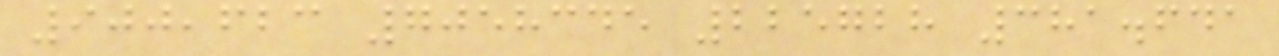900,623 7058345 225728 381.641
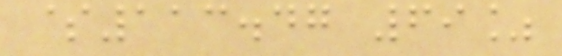$113.47 69%
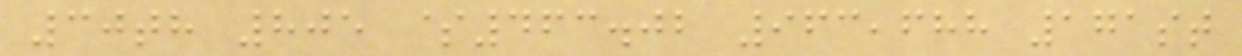30th 805 $463.02 963,688 171st
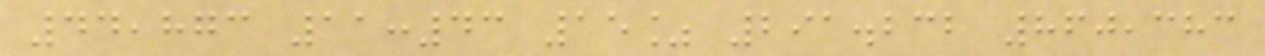44,873 11:43 15% 291.232 860,383
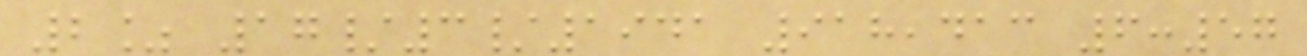2% 17/3/1941 918,413 6:57
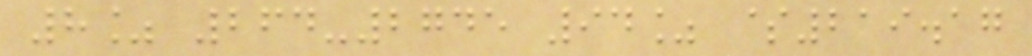8% 264-2745 94% $219.17
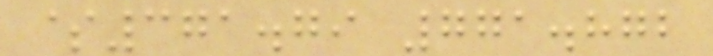$371.79 771.872
